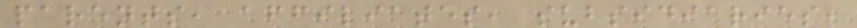parents, affiliates, subsidiaries,
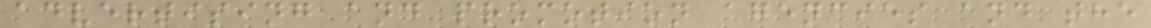advertising and promotion agencies and the
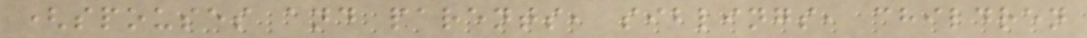(spouses and parents, siblings, children
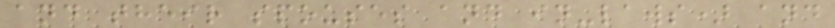and their spouses and in-laws) and
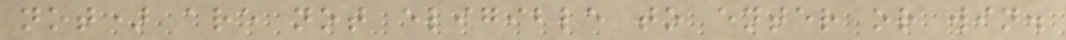not) are not eligible to enter or win.
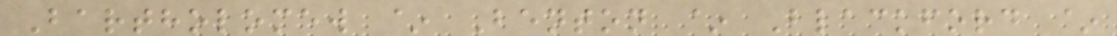Bartholomew ~ Benton ~ Blackford ~
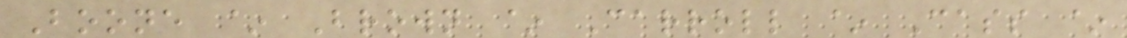Boone ~ Brown ~ Carroll ~ Cass ~
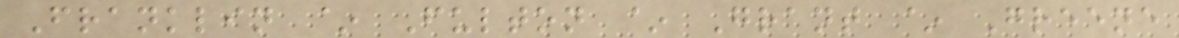Franklin ~ Fulton ~ Grant ~ Greene
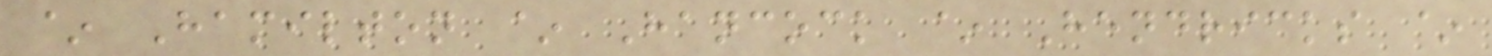~ Hamilton ~ Hancock ~ Hendricks ~
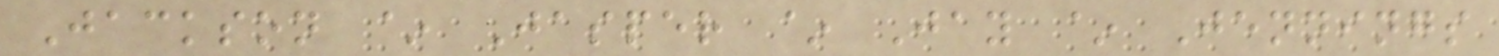Jackson ~ Jasper ~ Jay ~ Jennings
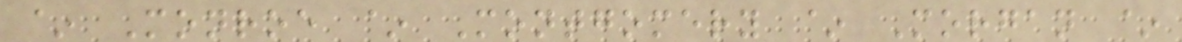~ Monroe ~ Montgomery ~ Morgan ~
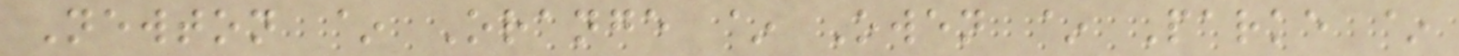Newton ~ Orange ~ Owen ~ Parke ~
